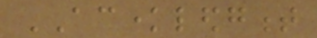ACKNOWLEDGMENT
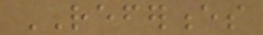REFERENCES
